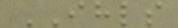IHLS
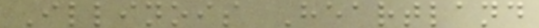Illinois Heartland
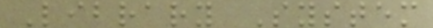Library System
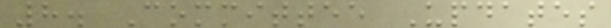8. Committee Updates
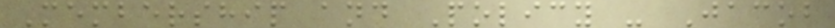Membership and Policy - Jacob
